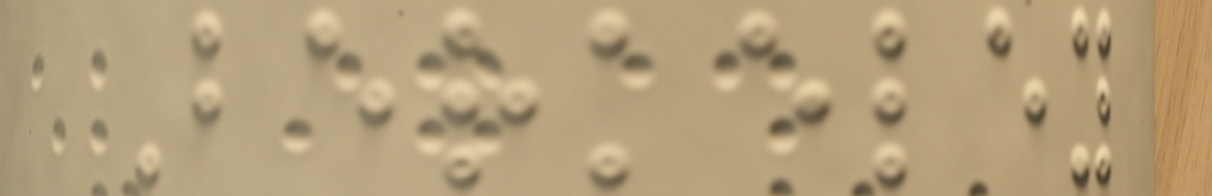Berkeley
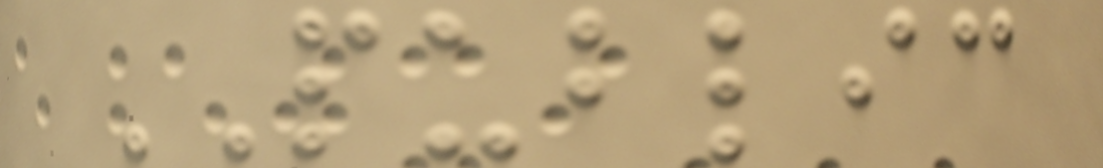PUBLIC
